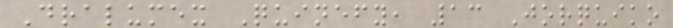Dralumex Quinefy, 13 Jorquiko
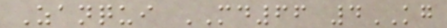Zanqui MD66 4KG
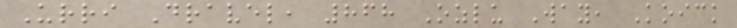Urri Dravel, 868 Ozlu Way, Koick
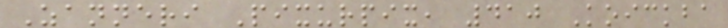Zanneri Pixurpix, 410 Koickba
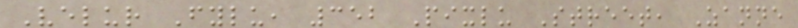Velur Fylu, 352 Pixlu Street, Zanne
